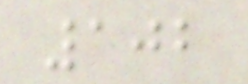102
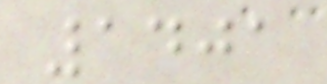1401
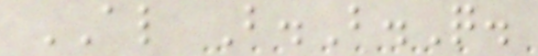AL B.B.Q.
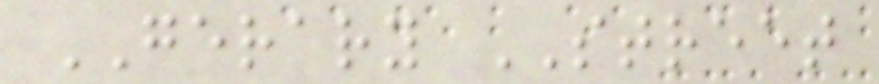GERARY STREET
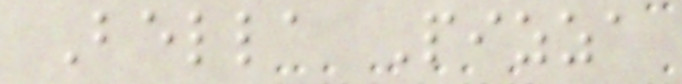Bella Pizza
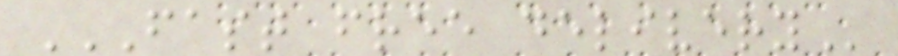FAST FREE DELIVERY
